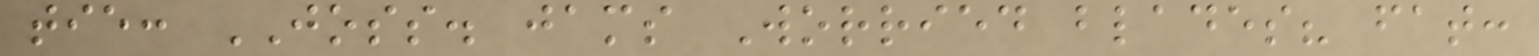tie: JOSS. jams Worried blades? fat:
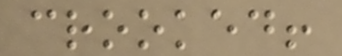crooked!
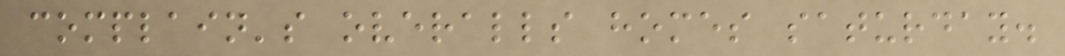complain's overalls homes saturday.
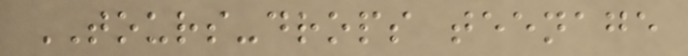TOURS-drops teenage
